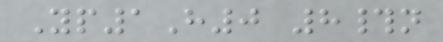Yp1H0 8#n
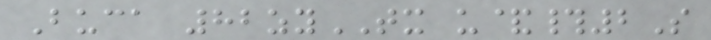Buca 82zyTX u&#2S
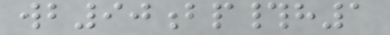wb90bp#h1
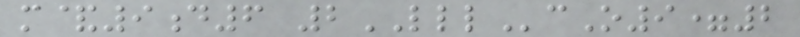m&9d6 2LLLcO9=2
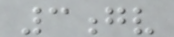3gv
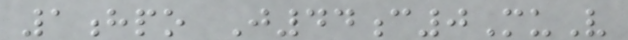1hpo J44c0MuV
